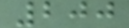200
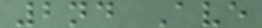2nd Ave
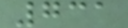731
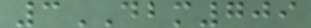3DBM709
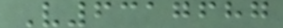V6317687
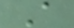A
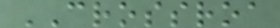CROSSROA
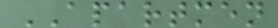APARTMEN
